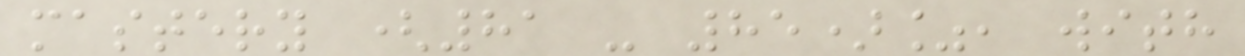mastery (81 - 85)%, with
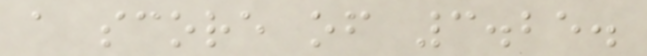a score of 3.25.
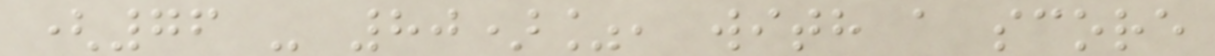(76 - 80)%, with a score
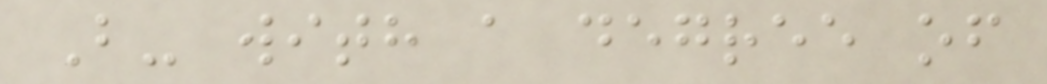B- with a degree of
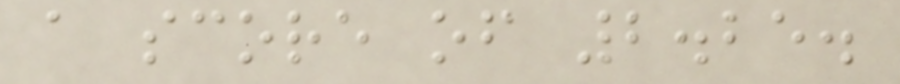a score of 2.25.
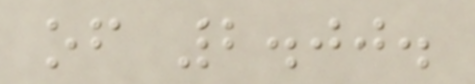of 2.00.
